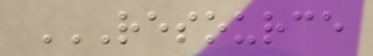RESOURCE
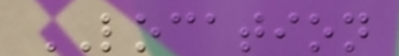LOCATION
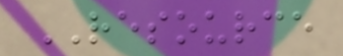RESOURCE
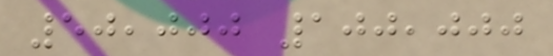50,000 100,000
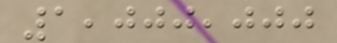1,000,000
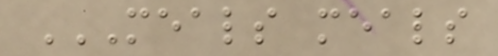MEALS MEALS
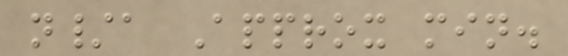n/a Approx min.
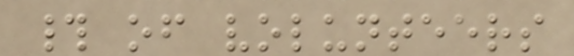# of volunteers
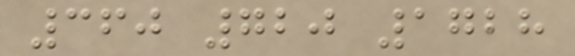360 720 1728
